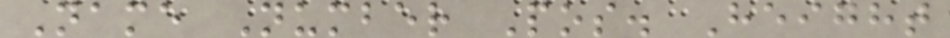Name Number Pos. Height
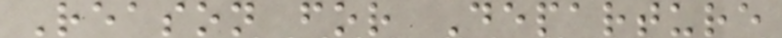Reason for Departure
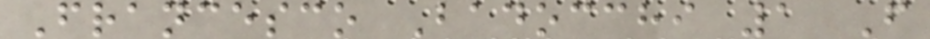Francesco Badocchi 1 F
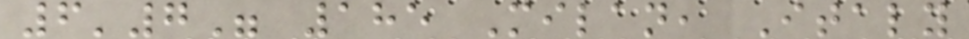6'7" 185 Milan, Italy
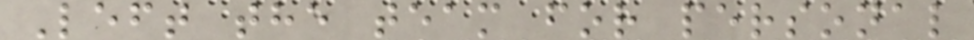Left the team for personal
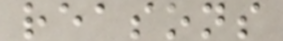reasons
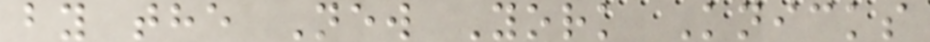by the New York Knicks
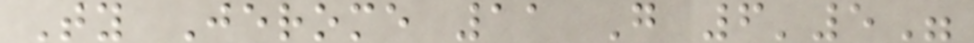Ty Jerome 11 G 6'5"
